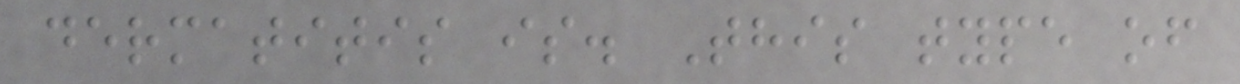dermatitis is. This type of
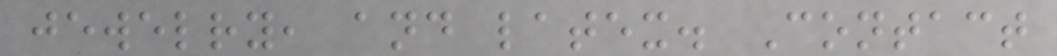jewelry, and latex. Contact
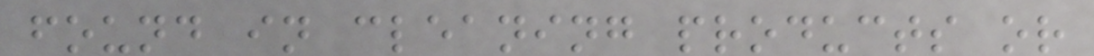found in cleaning products or
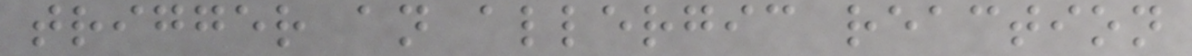trigger an allergic reaction
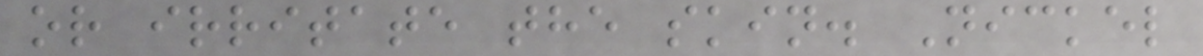or irritate the skin. Nickel
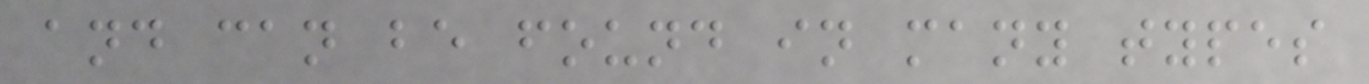and can be found in many types
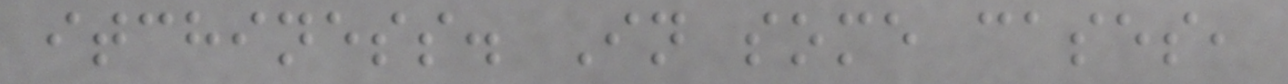itchiness. In some cases,
